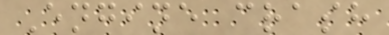Engine crash
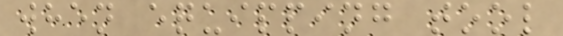when equipping tool
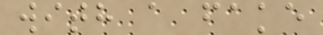with a fake
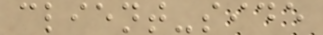client-side
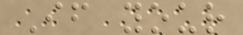If your
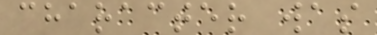character was
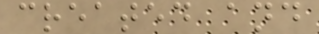created and
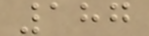187
